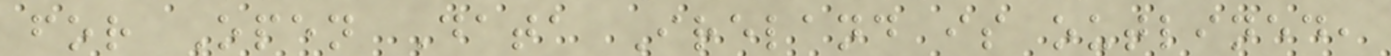for Open Data Ireland is outlined,
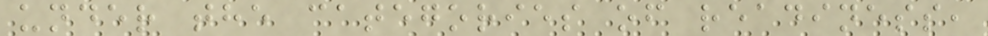under the categories of readiness,
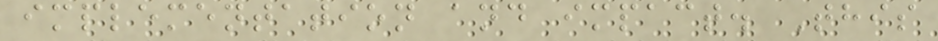implementation and impact. This
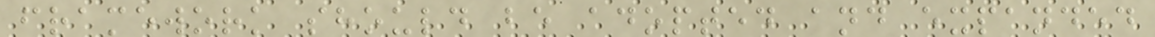framework should be adopted and expanded
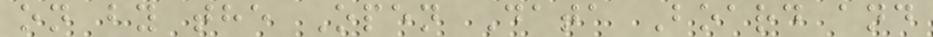on by the Open Data Board and
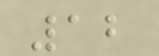12
